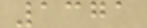1371
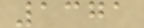1371
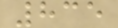835
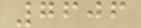7606
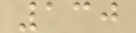130
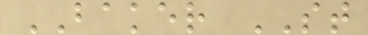BAKER ST
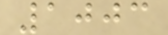1003
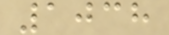1038
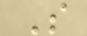S
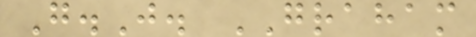G.J. GRAHAM
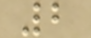2
